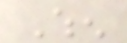When
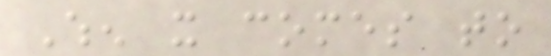When it comes to
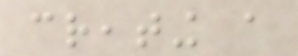creating a
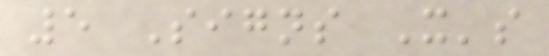5 Signs It's
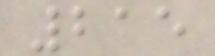215
